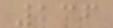136
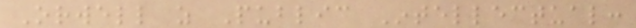Orwell as Public Intellectual:
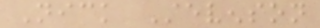Nick Stevenson
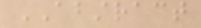ABSTRACT
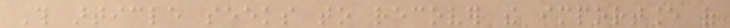This article seeks to recover the importance of
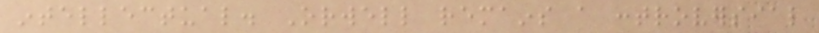intellectual. Orwell remains a controversial
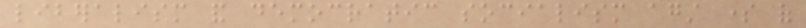liberalism and democratic socialism against some of
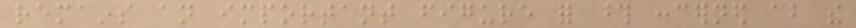remains an important figure for those concerned about the
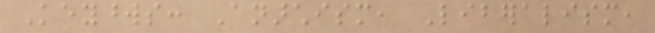Keywords: Anarchism, Liberalism,
